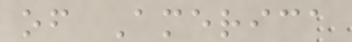of America
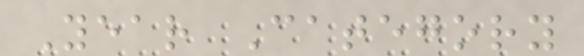Year Category
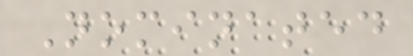Nominated
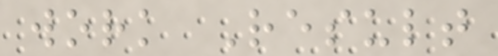work Result
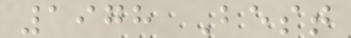1978 Best
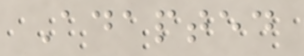Adapted
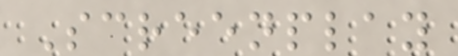Screenplay
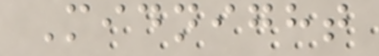Midnight
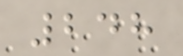248
